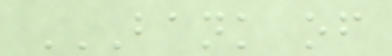BANK OF
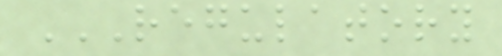REGULATORY
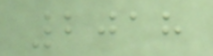2018
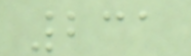231
